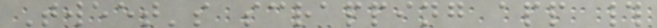Tweet's scrapping app #
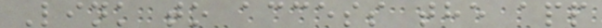Link to access the app
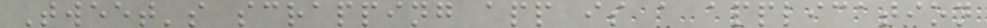Tweet's scrapping app is a application
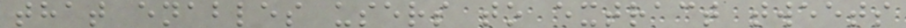that enables users to extract tweets
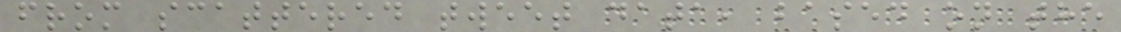from scattered tweet data, based on the
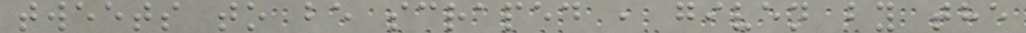tweets to be scraped , given by the
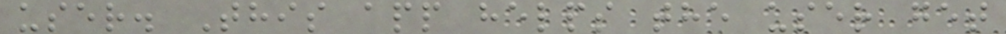user. This app helps the user get
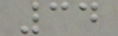34
